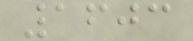1603
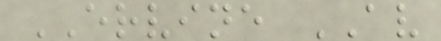ERVINE AV
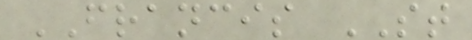FRANCIS ST
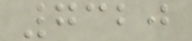7320
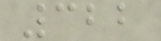322
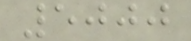5000
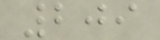209
